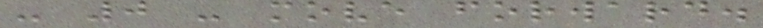- 0 - move forward.
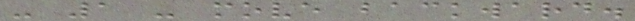- 1 - move backward.
